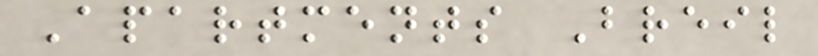Apartments Breil
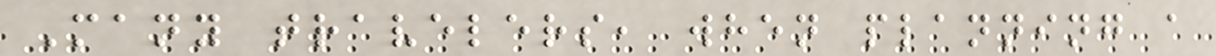Many travelers, when planning a
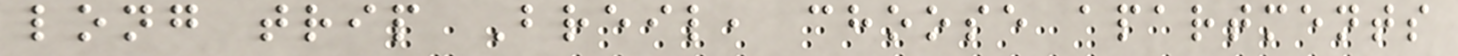long trip Breil, choose apartments
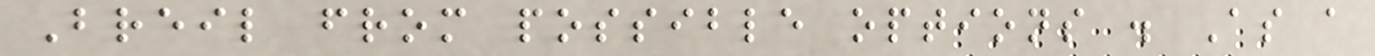Breil from possible options . As a
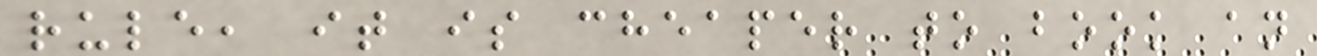rule, it is cheaper to book an
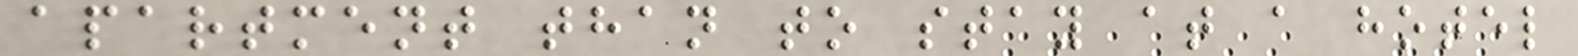apartment than to stay at a hotel
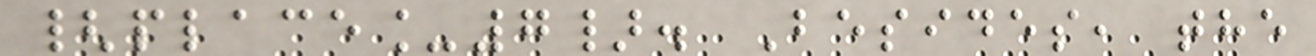{place_7}. Besides, the
